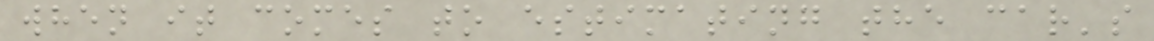when it comes to estimating the car's
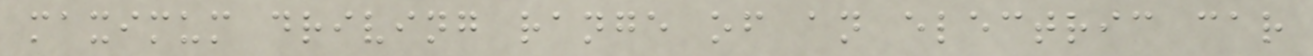maximum driving range of an electric car
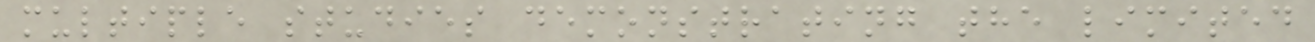multiple studies demonstrating the limited
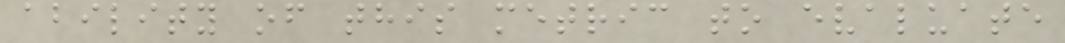ability of this metric to evaluate
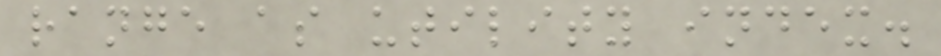range as utility index.
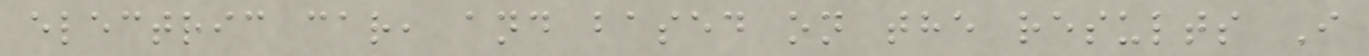electric car, and based on the results I
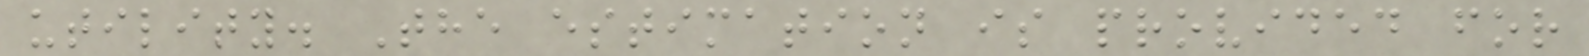utility. The estimation is provided for
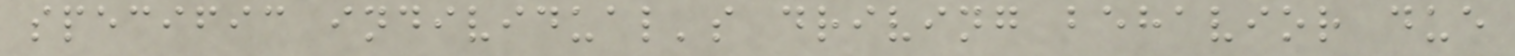specific individual's driving behavior due
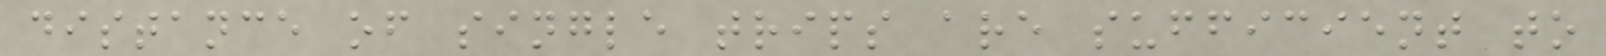distance of single trips are sufficient to
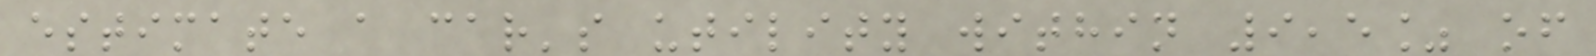estimate a car's utility within 9,5% of
